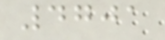4701
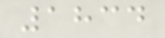1834
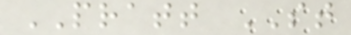PRATT ST
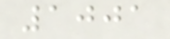1001
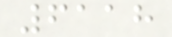6118
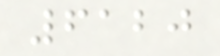6120
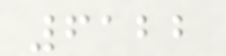6122
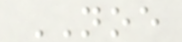NOE
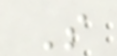S
